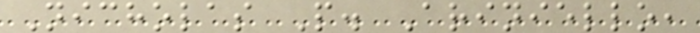Nicholas P. Ariniello,
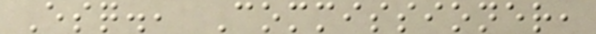Esq., Commissioner,
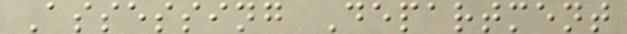Assessing Department
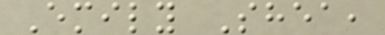Emily Shea,
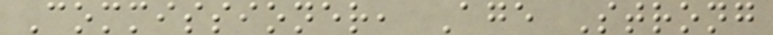Commissioner, Age Strong
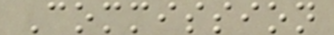Commission
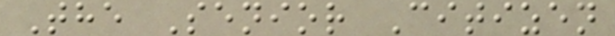The Senior Citizen
